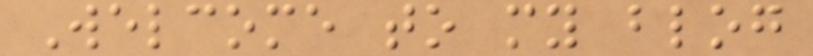Welcome to my blog
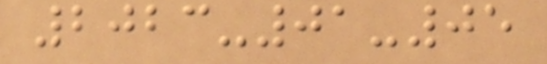2023-01-05
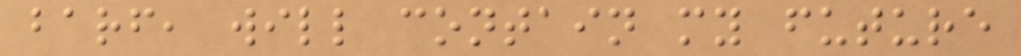barf, will contain my future
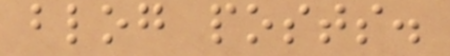blog posts.
